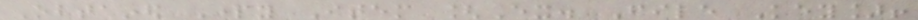Obtained Party Item [Ex. File Key]!
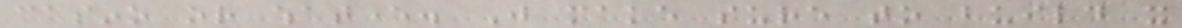casino or whatever. Just make sure to build it
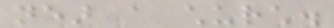near a church.
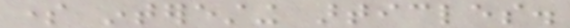some interesting articles.
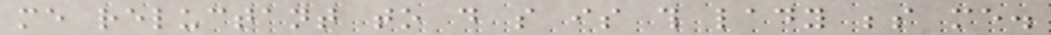me reluctant to do so is this lady beside me.
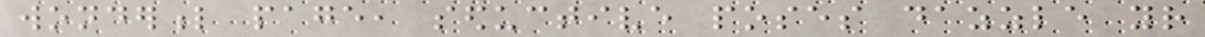wonderful page, seductive poses dazzle your
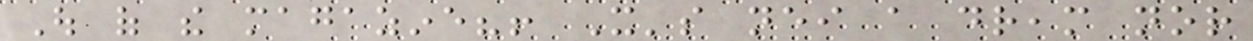Out of the magazine?! It's neither a dream nor
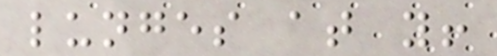lunges at you!
